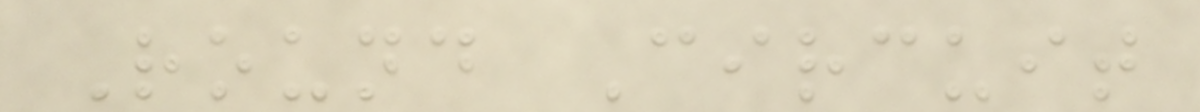Round Circuit
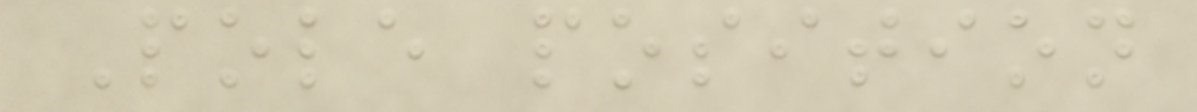Pole position
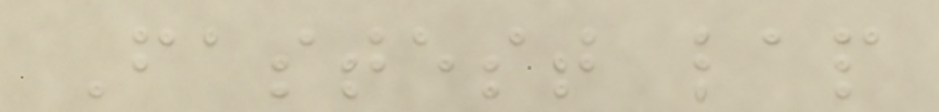Fastest lap
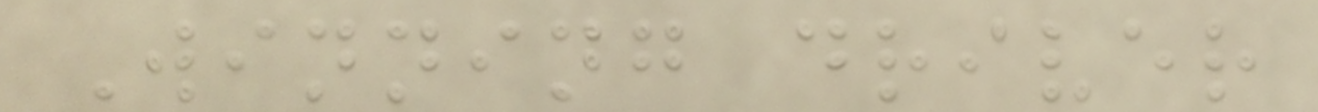Winning driver
